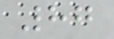87
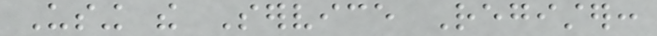Using the Service Register:
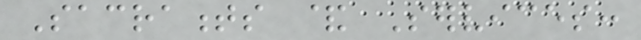Sacraments & Services:
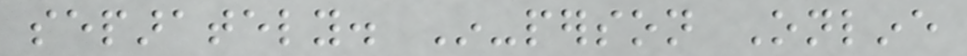separately. In-person Online
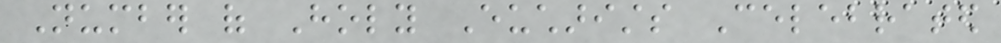Number of Holy Eucharists Celebrated
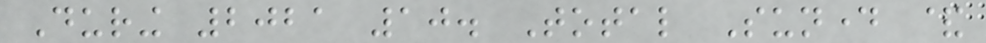During 2021 10. Total Sunday &
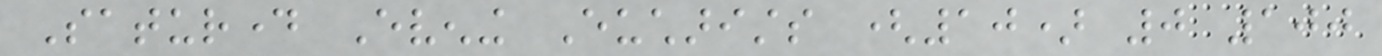Saturday Evening Eucharists (10) 0 100
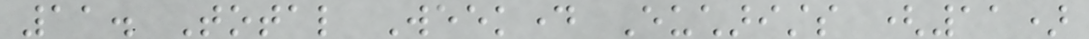11. Total Weekday Eucharists (11)
